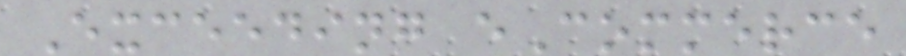Exceeding eCommerce
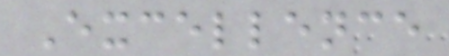Excellence
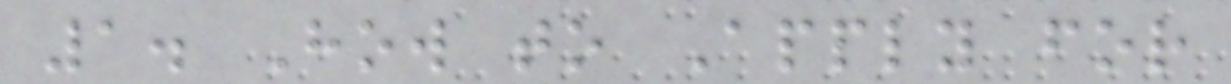1. How to Apply for
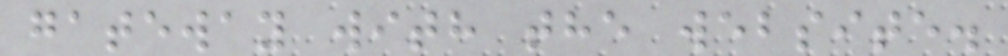gateway with the website.
